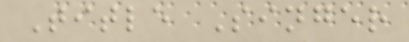Title Singer
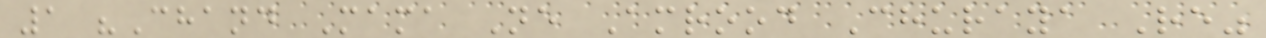1 "Chand Mama Ne Amrood Churaya Re"
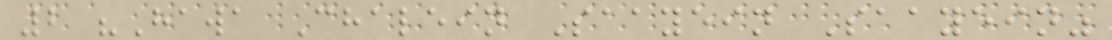2 "Hawa Chalein Saayein Saayein"
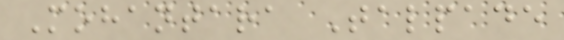Mohantara Talpade
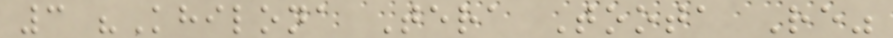3 "Khilona Tera Toota Re"
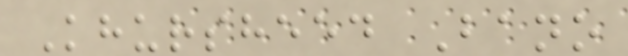Khursheed Bano
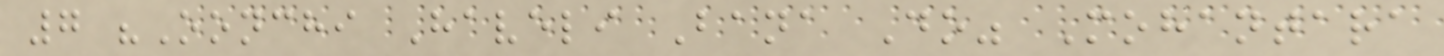7 "Oonchi Haveli Bana Do" Mohantara
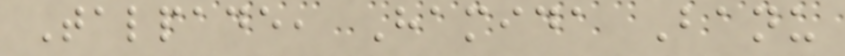Talpade, Hamida Banu
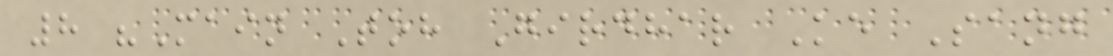8 "Main Toh Girdhar Ke Sang
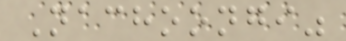Nachoongi"
